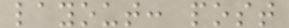layout: post
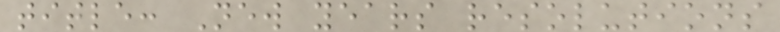title: New years resolutions
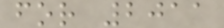for 2011
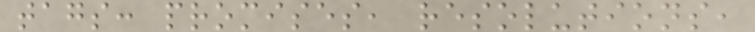tags: promises, resolutions,
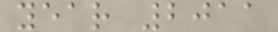year 2011
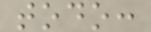todo:
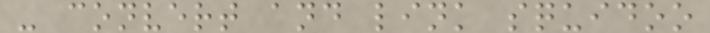- convert and link squidoo
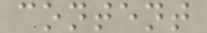content
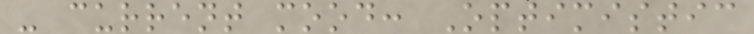- current mood: Optimistic
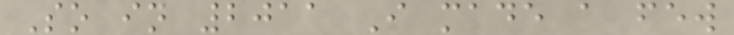So in 2011 I made a few
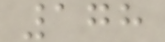178
